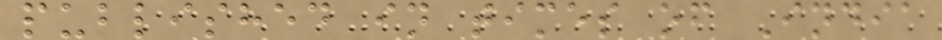published in times of India
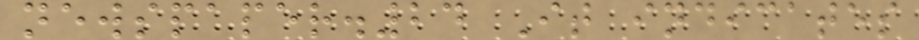newspaper.24 It indicates
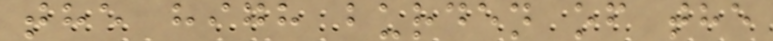the high burden of the
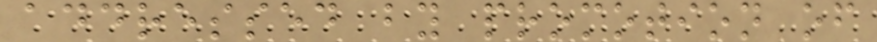addressed by promotion of
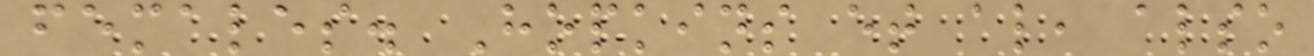females. Hopkins et al, also
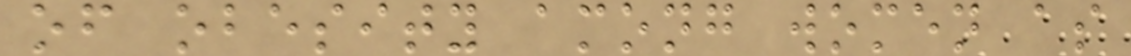of obesity among women as
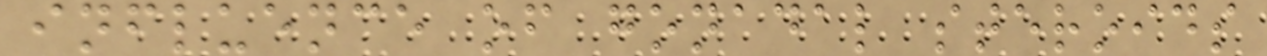influence of gonadal steroids
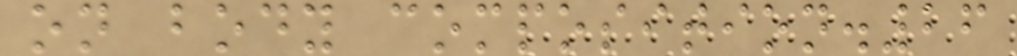on body composition.26
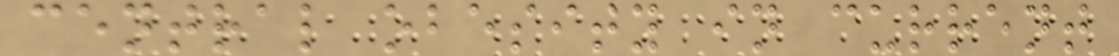central obesity in current
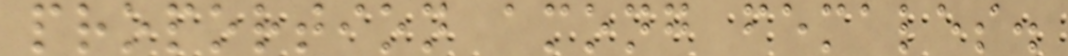proportion among females.
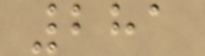281
